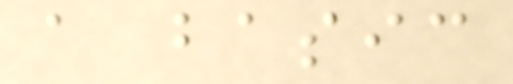a basic
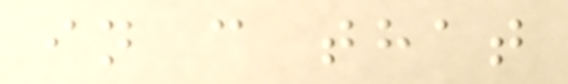in c that
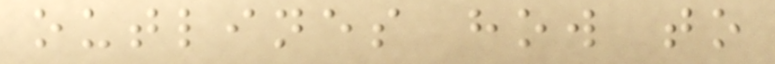outlines how to
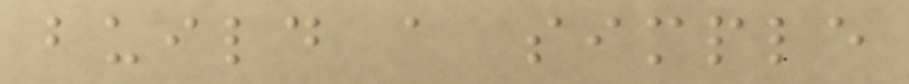build a simple
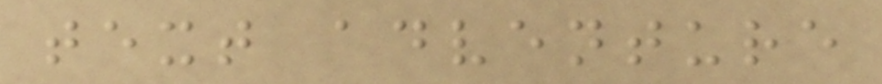text adventure
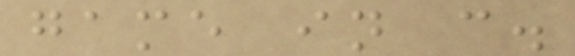game in c.
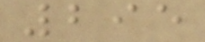295
